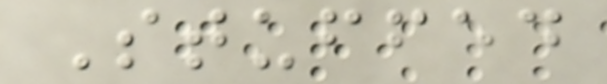Stuffed
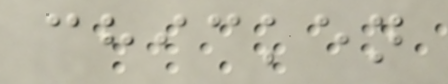chicken
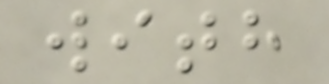with
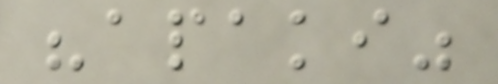"apaki"
